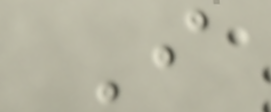I
